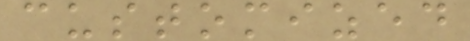customized
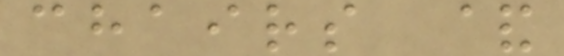chairs &
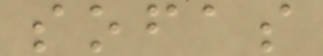sofas
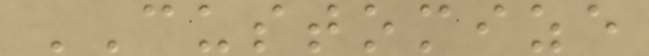CUSTOMIZE
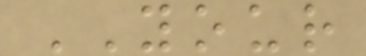YOUR
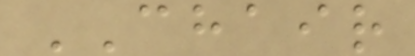CHAIR
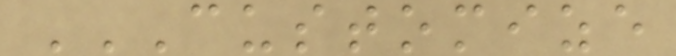CUSTOMIZE
